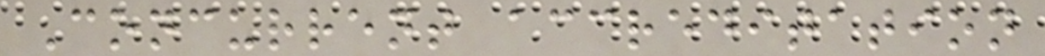Concurrent accreditation
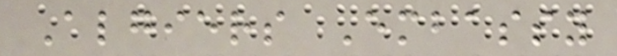Algiers Embassy
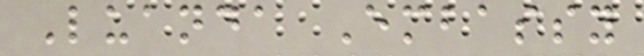Luanda Embassy
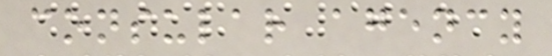consular agency
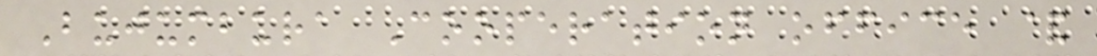Bujumbura Cooperation office &
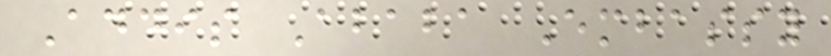Addis Ababa Embassy
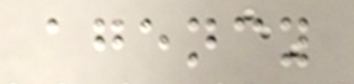agency
